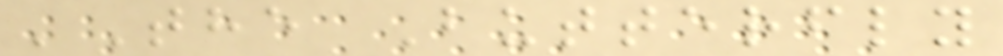'The Butterfly
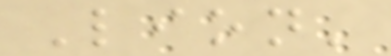Lion'
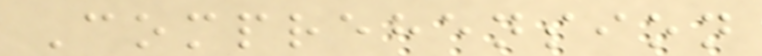Comprehension
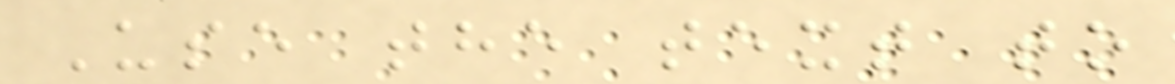Use the text to
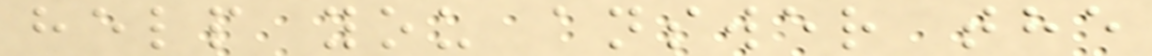help you answer the
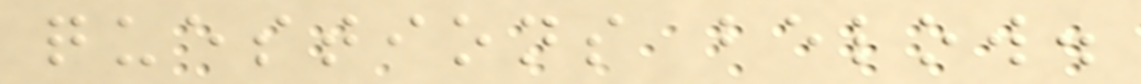questions below.
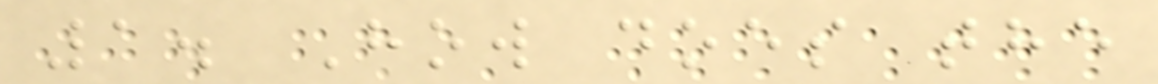1. How does the
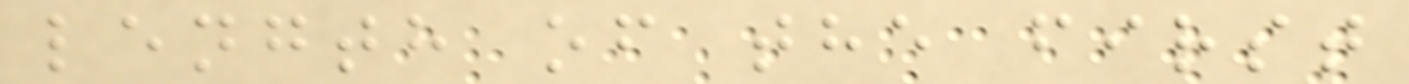length of the first
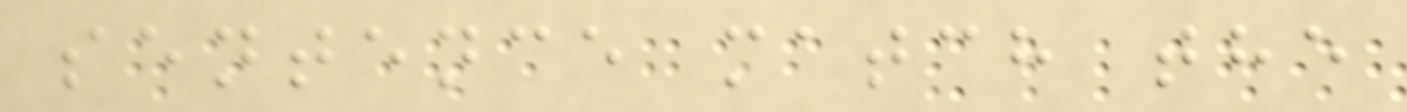sentence match the
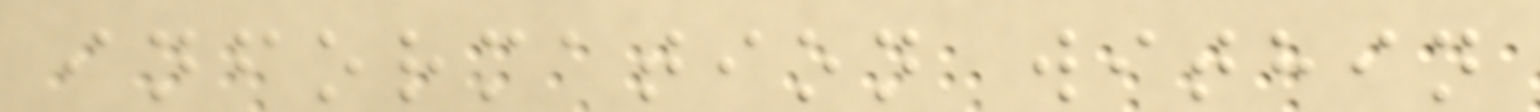information within
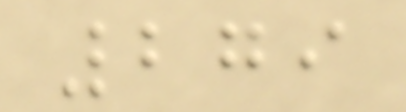279
